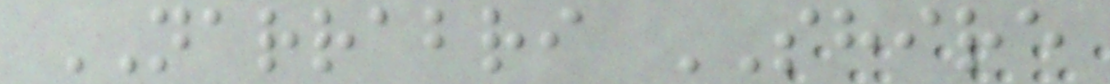NARRABRI SHIRE
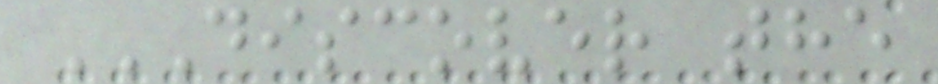DISCOVER THE
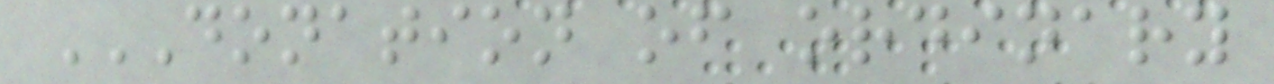DONATION OF ORDINARY
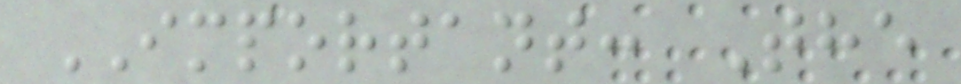IMPORTANT: The
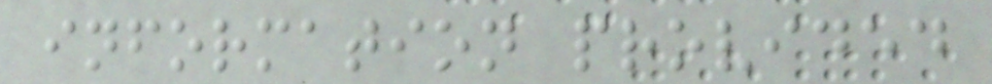information provided
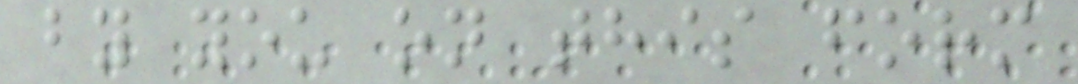by you on this form
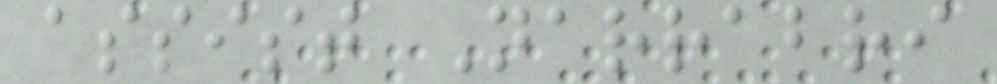assist Narrabri
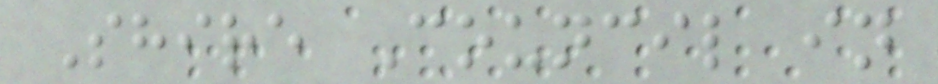Shire Council in
